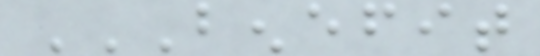BENEFIT
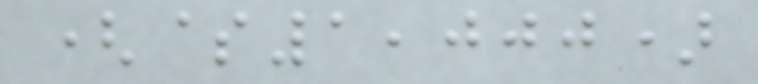($1,000)
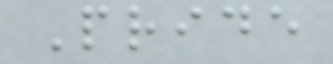Pride
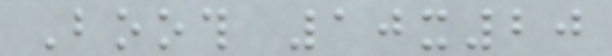Booth 10x20
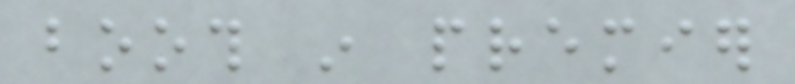booth in premier
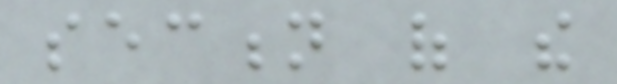section of the
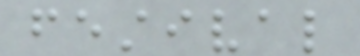festival
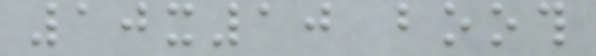10x10 booth
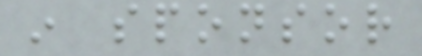in sponsor
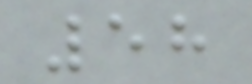58
